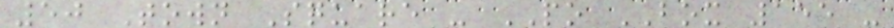50 Town Square - PO BOX 155 -
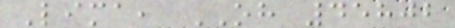Lima, OH 45802
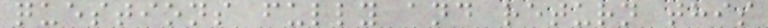questions fully and return this
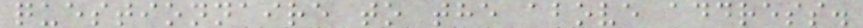questionnaire to the above address.
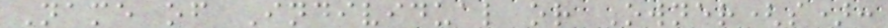Name of Individual or Owner(s):
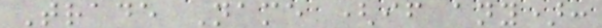Trade Name (if any):
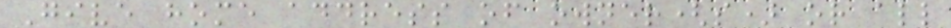Give home address of owner(s) or all
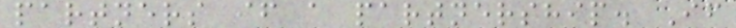partners if a partnership. If
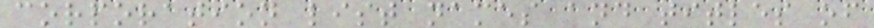corporation list names and titles of
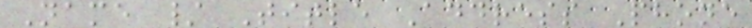Name / Title Address Phone
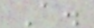A.
